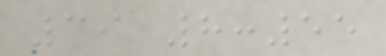39 8:55
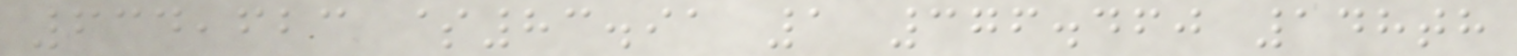634,623 $83.91 1 376.460 148th
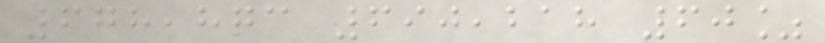678,873 690,218 60%
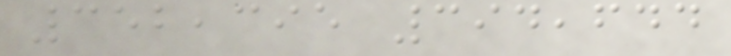352,395 394,644
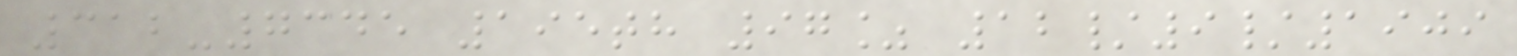312-7345 195th 97% 12/9/1909
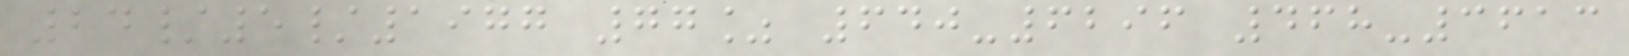24/5/1977 77% 640-6296 468-3613
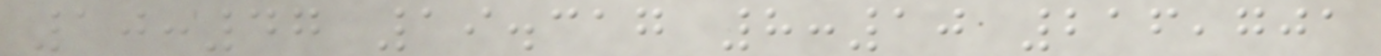10:47 19.317 8:10 216,701
